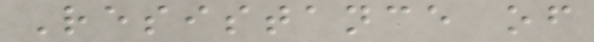Resistance of
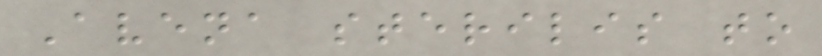Avena sterilis to
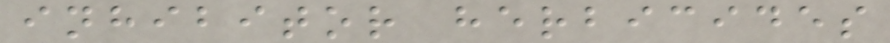inhibitor herbicides
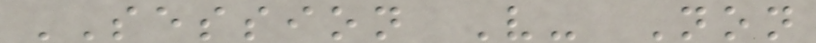SESSION V- Non
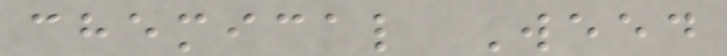chemical Weed
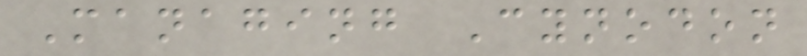Managing Cynodon
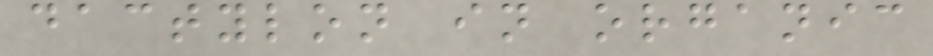dactylon in organic
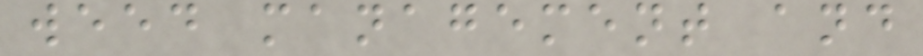weed management and
